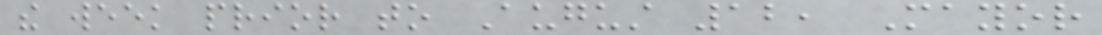the week prior to August 12, Mayor
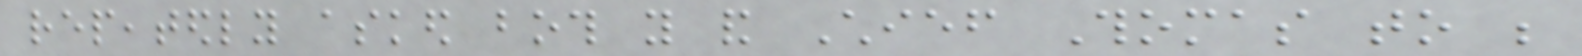repeatedly asked both you and Chief Thomas to be
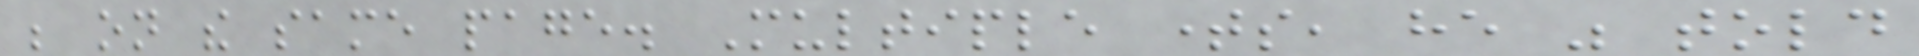be on the same page. Multiple times, he was told
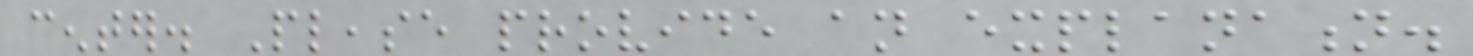center. Please provide an explanation.
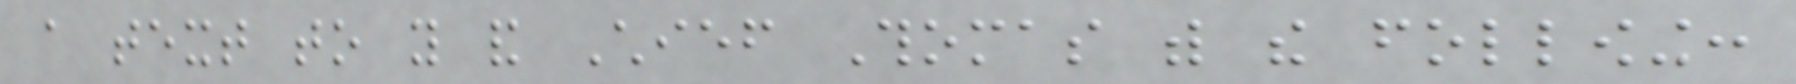a text to you and Chief Thomas with the following:
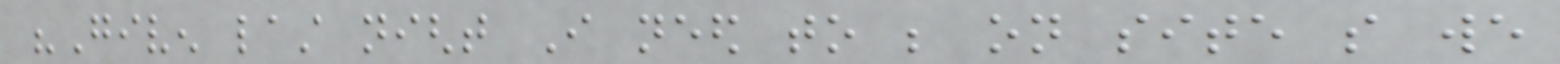"Given last night I need to be on site so we
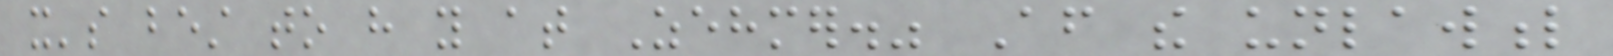it's best to have you at Zehmer." After the unlawful
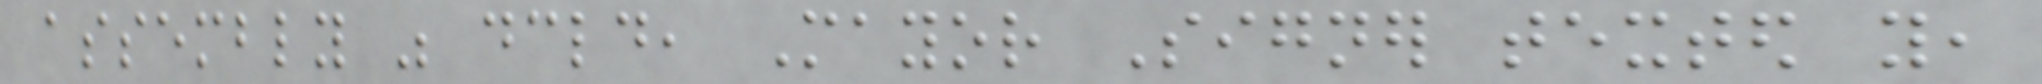assembly was declared, Mayor Signer texted you,
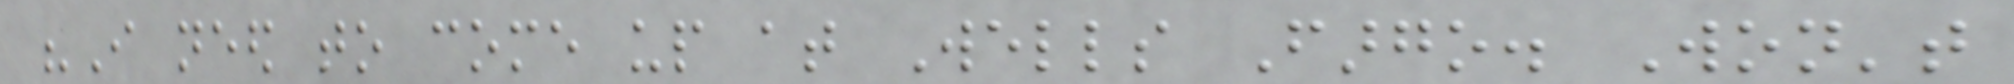"I need to come up at Wells Fargo. Won't
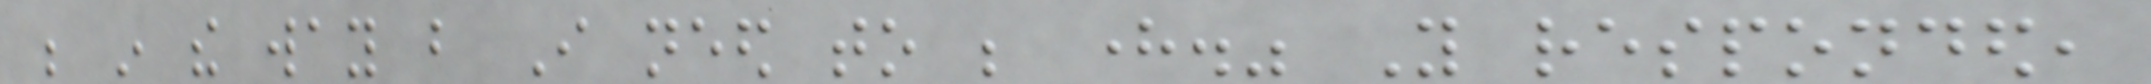be in the way but I need to be here." You responded,
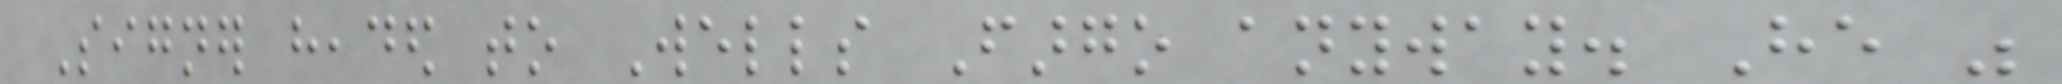Signer headed to Wells Fargo anyway. He was
